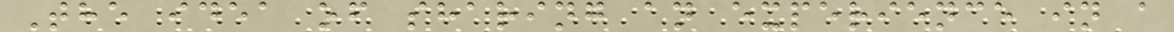The idea of sharing an experience in a
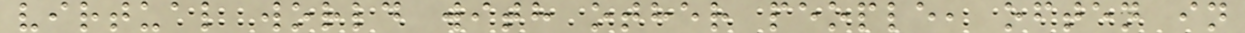virtual world with other people, often in
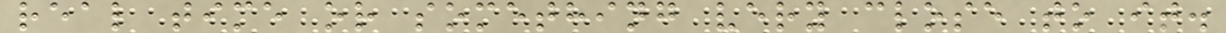real time or something very close to it.
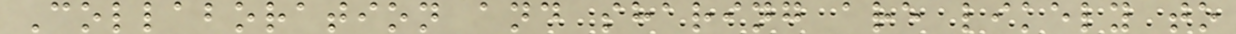Collaboration and sharing are likely to
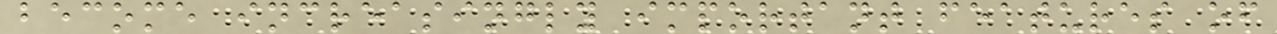become increasingly important features of
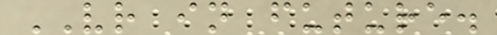VR in future.
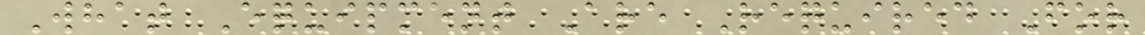What Equipment Are Required For
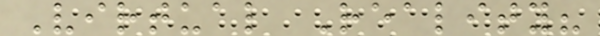Virtual Reality?
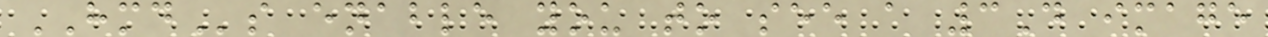HMDs enable you to see a 3D image
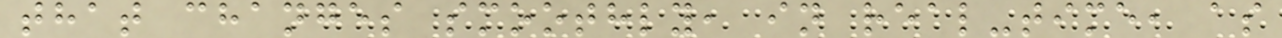that changes smoothly, in real-time, as
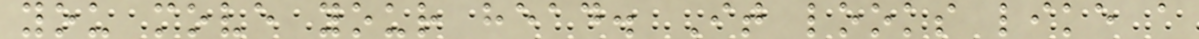you move your head. It looks like a
